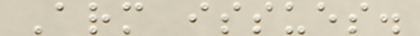Arm issues.
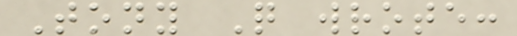Tony Q wrote:
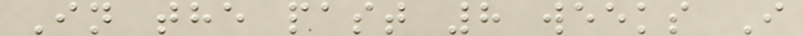In the past 8 weeks I
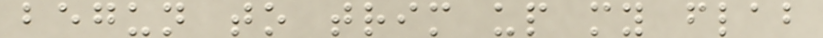begun to trim up my flab
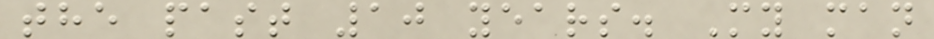the past 10 years. My man
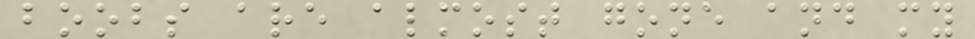boobs are almost gone and my
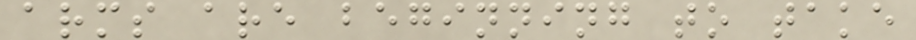arms are beginning to take
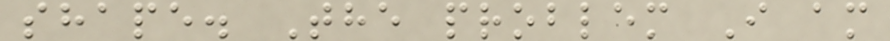shape. The problem I am
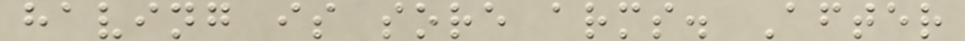having is sore arms. After
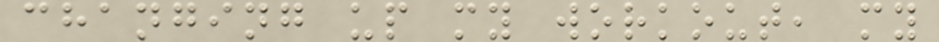changing up my workout, my
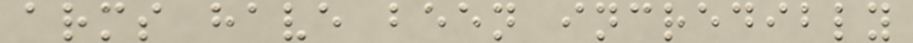arms have been incredibly
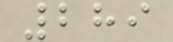289
